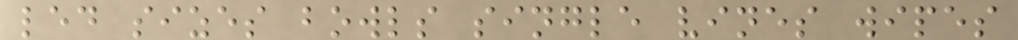led sizes bowls single vines wipes
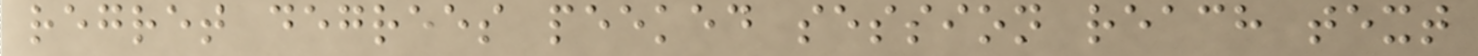regret degrees peeked session reach text
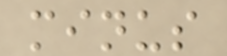minus
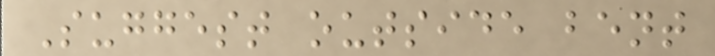Suggest outside bent
